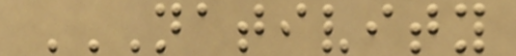NATIVITY
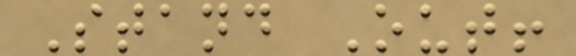Stand Out!
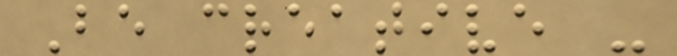Be creative -
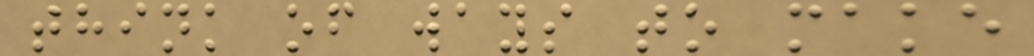think of ways to make
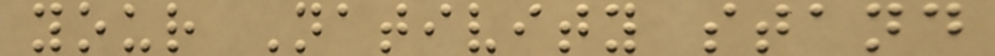your Nativity stand
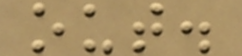out.
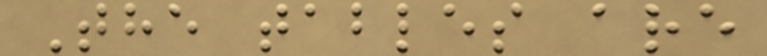The tables are
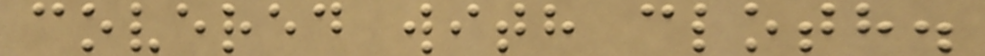covered with cloth.
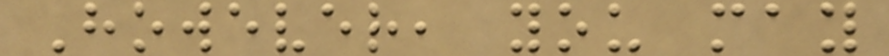However, you may
